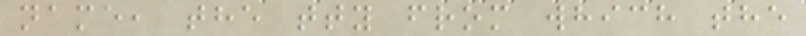name, the tty from which the
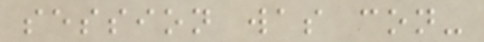session was con-
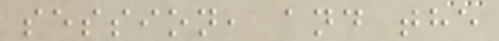session, and the
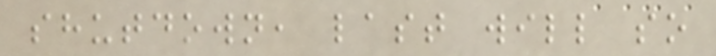shutdown, last will so
